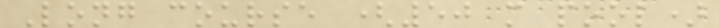Long course (50 m pool)
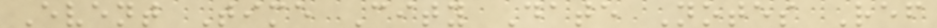Event Time City Date Notes Ref
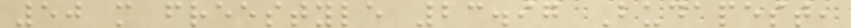50 m freestyle 23.97 Budapest,
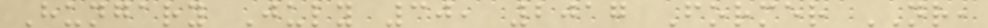Hungary July 30, 2017 Former NR,
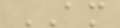AM
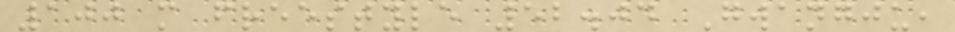100 m freestyle 52.04 Gwangju,
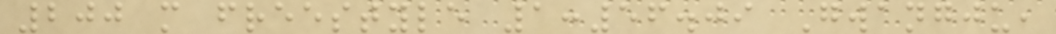200 m freestyle 1:56.09 Gwangju,
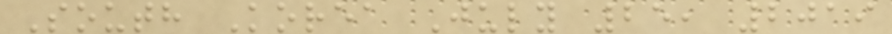South Korea July 25, 2019
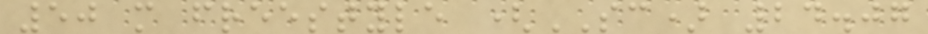50 m freestyle (SC) 24.07
